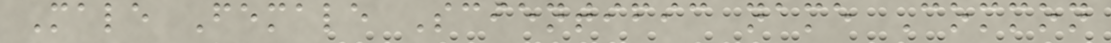Male Female Scientific name Common
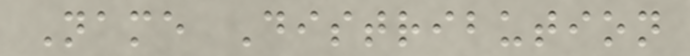Name Distribution
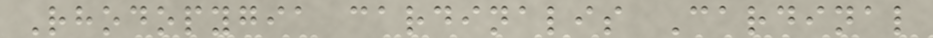Rhodopygia cardinalis Cardinal
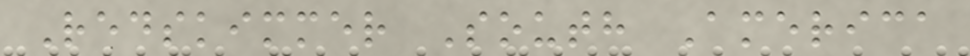Redskimmer South America
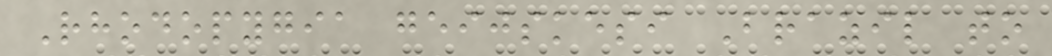Rhodopygia geijskesi Brazil to
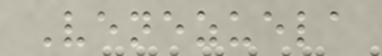Venezuela
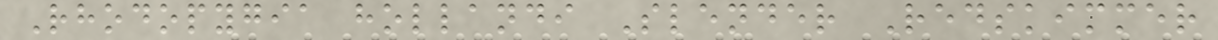Rhodopygia hollandi Slender Redskimmer
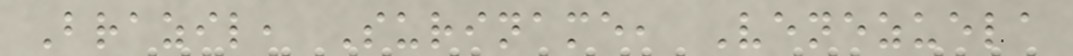Brazil, Suriname, Venezuela
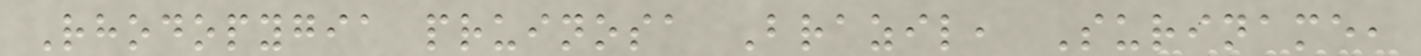Rhodopygia pruinosa Brazil, Suriname,
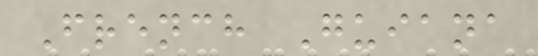French Guiana
